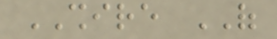SHIRE OF
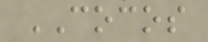COCOS
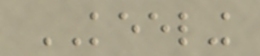KEELING
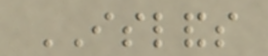ISLANDS
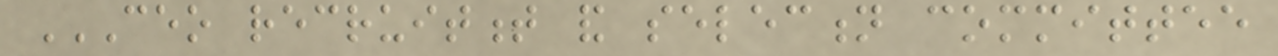CEO RECRUITMENT AND SELECTION COMMITTEE
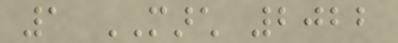1 MARCH 2022
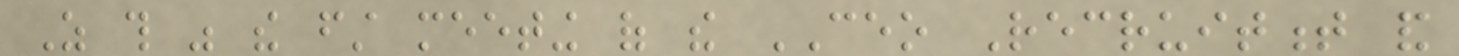As this was the first meeting of the CEO Recruitment and
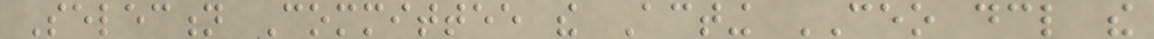Selection Committee the Acting CEO declare the
